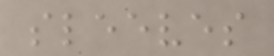sleeves
